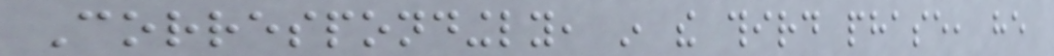Correspondingly, in the third phase, he
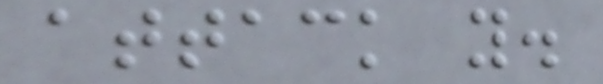attack you.
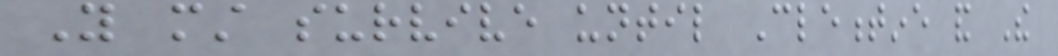You must survive until Clementine and The
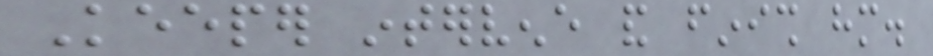Keeper intervene and finish him.
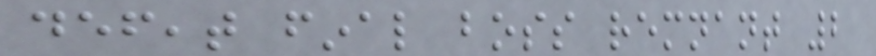defeat final boss remnant 2
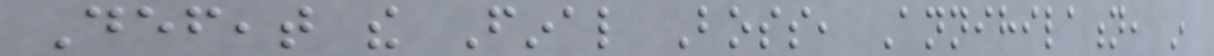Defeat the Final Boss, Annihilation, in
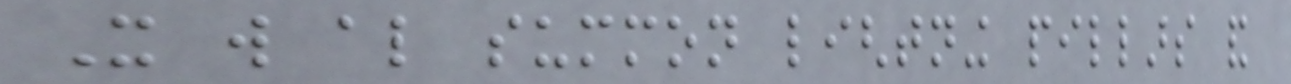It will also summon lightning pillars and
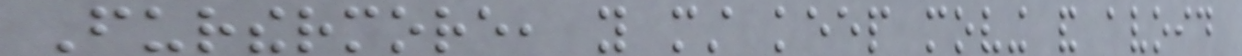Furthermore, you must keep moving and avoid
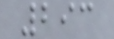293
